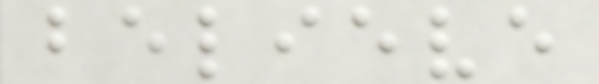believe
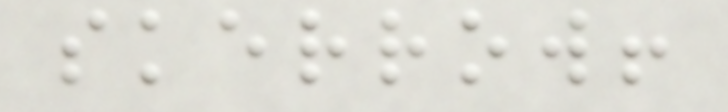skerrow!
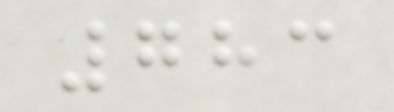783
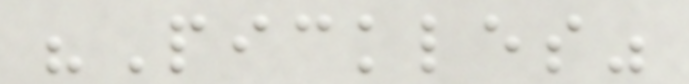"Pickles"
